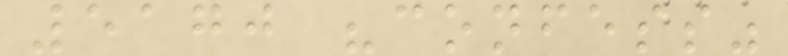5170 "confess"
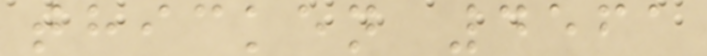thicken 4561
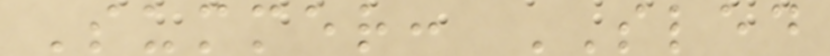Summer: SLED
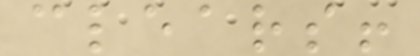clears!
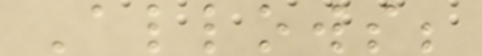Allows;
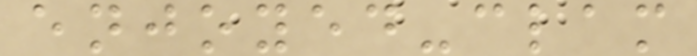enjoyed-clam
